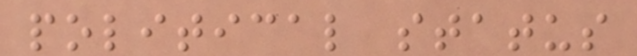political status
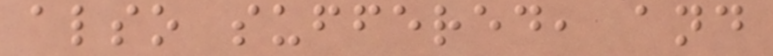also suffered, and
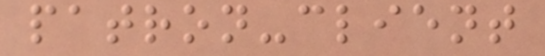patron-client
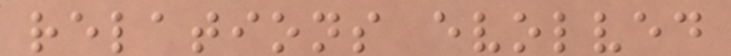relations evolved
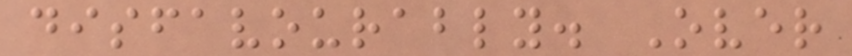disfavourably. Over
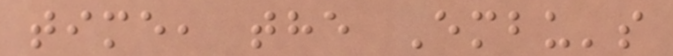time, the Embu's
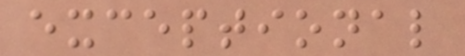exceptional
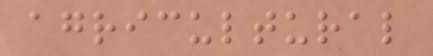agricultural
